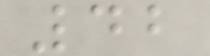42
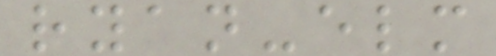ryan-elm
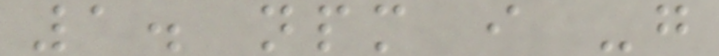1. npm i -g
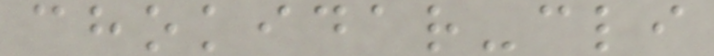chokidar-cli
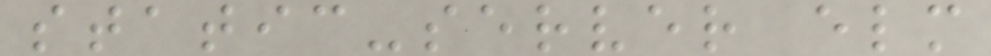static-server elm
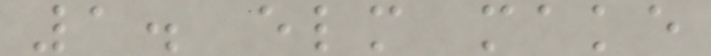1. elm make
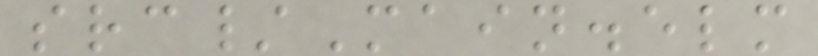src/Main.elm
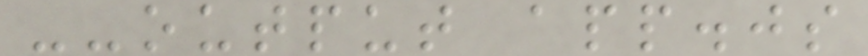--output app.js
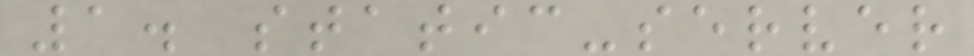1. static-server
